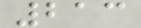213
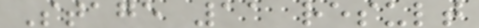Stage 11 result
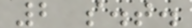2 s.t.
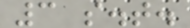3 s.t.
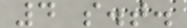4 s.t.
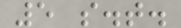5 s.t.
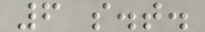6 s.t.
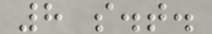8 s.t.
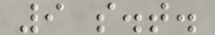9 s.t.
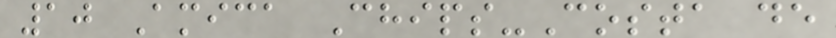10 Amica Chips-Costa de
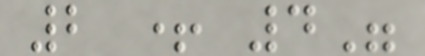2 + 4"
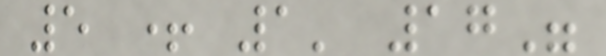5 + 1' 17"
